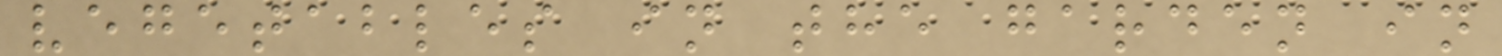vegetables in the garden in
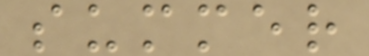summer
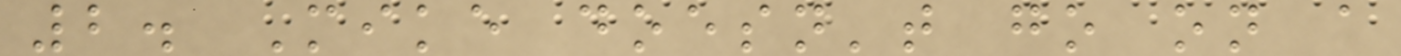2. Mike doesn't go on a
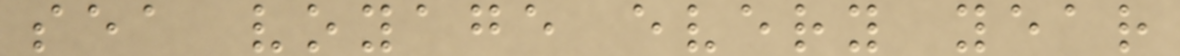sea voyage every year
